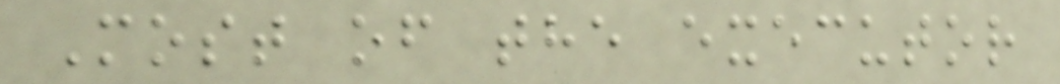Most of the executor
